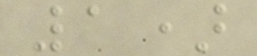1)
